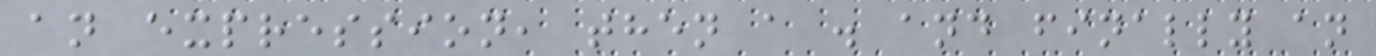an expression, then a . and finally an
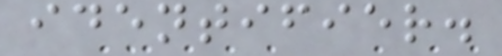identifier.
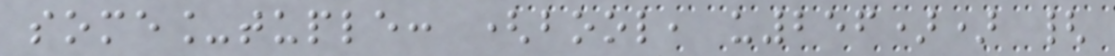some_tuple: (bool, u256)) {
